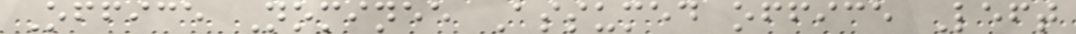Office Nominee Assumed office Left
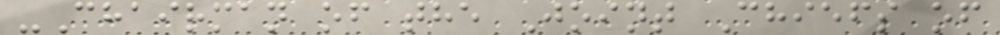-Chairman of the Joint Chiefs of
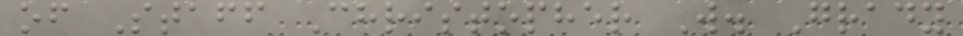of Staff Christopher W. Grady
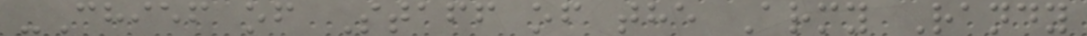-Chief of Staff of the Army Randy
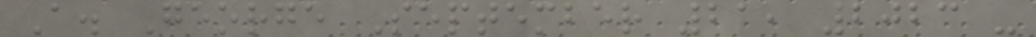A. George September 21, 2023 -
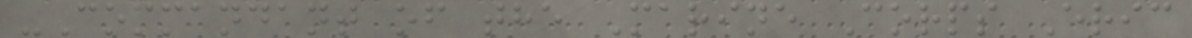-Commandant of the Marine Corps Eric
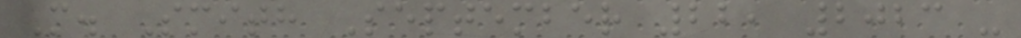M. Smith September 22, 2023 -
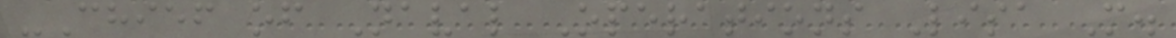-Chief of Naval Operations Lisa M.
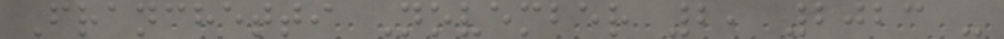Franchetti November 2, 2023 -
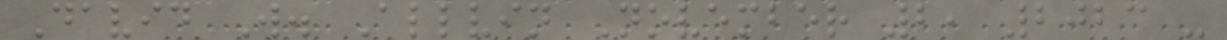David W. Allvin November 2, 2023 -
